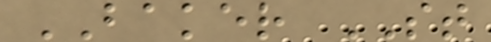BAKER ST
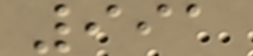991
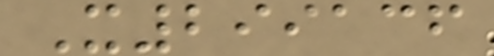X299136
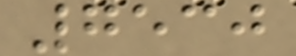7530
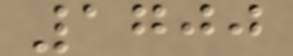1700
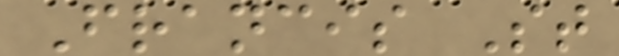Francis St
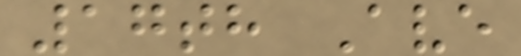17th Ave
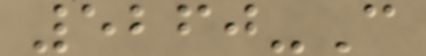5260-C
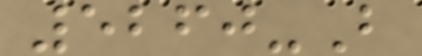5260-B
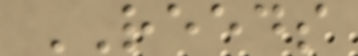REEDS
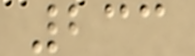233
